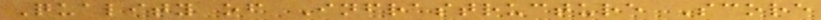Quality of Infrastructure Score
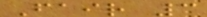Fair 3
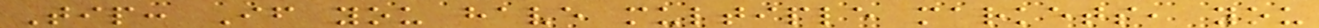Tip: If you have multiple markets, you
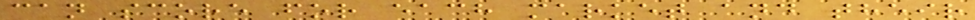can score for each market and their
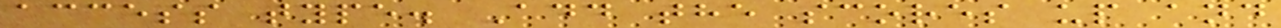access type. Add the scores up and
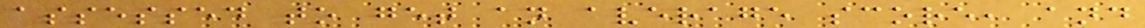assessed to get an average score, and
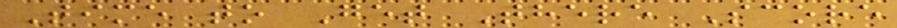Time to Get There Score
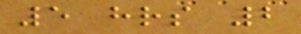5 hrs 2
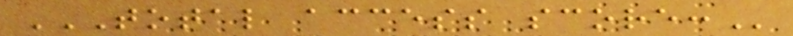TOTAL ACCESS SCORE:
